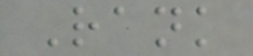Rank
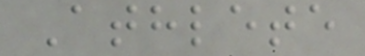Athlete
